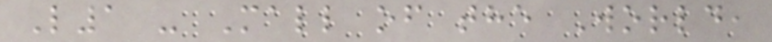L1 - Mall of the World,
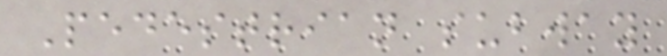Pedestrian subway
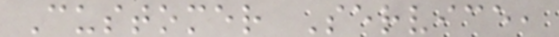Customer Service,
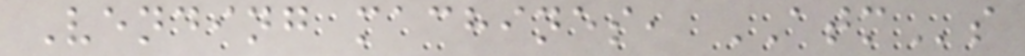Vending machines, ATMs
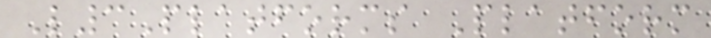L3Platforms Platform
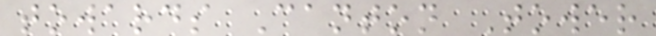towards Canton Tower
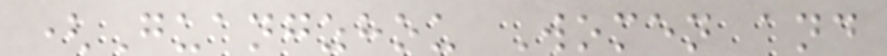(Guangzhou Women and
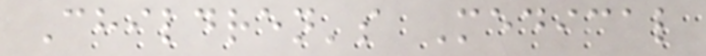Children's Medical
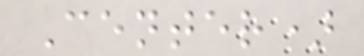Center)
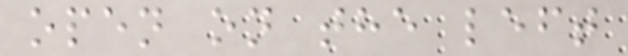open on the left
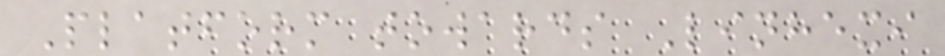Platform towards Linhexi
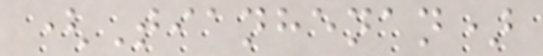(Tianhenan)
